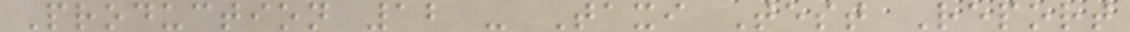Production 12 - Taxi Test Report
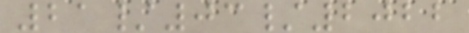21/03/2022
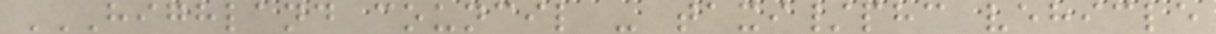HIGHLAND COUNCIL - TAXI/PHC VEHICLE
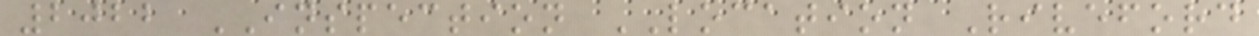2022 INSPECTION LOCATION Riveford
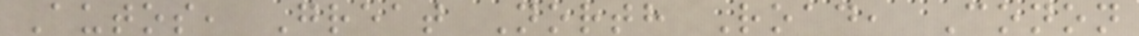Autos, Great North Road, Conon
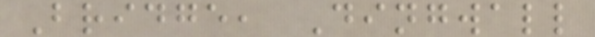Bridge, Dingwall
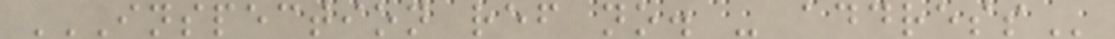INSPECTION REF NO. - ADDRESS
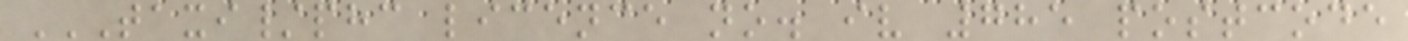TAXI/PHC LICENCE NO. IV 785 POSTCODE
